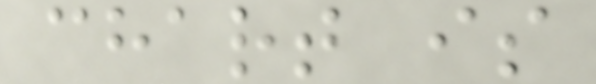chart is
